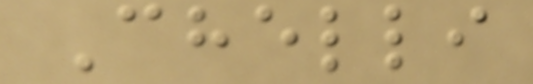Chelli
